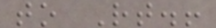to Rt.!
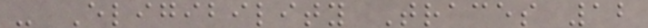- Eligibility Traces 12
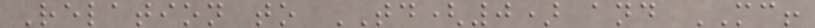Relation to TD(0) and MC!
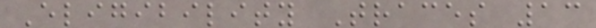Eligibility Traces 13
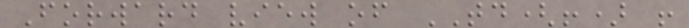Forward view of TD(!) !
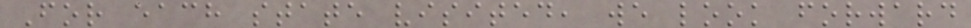For each state visited, we look forward
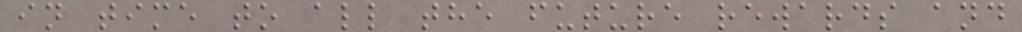in time to all the future rewards and
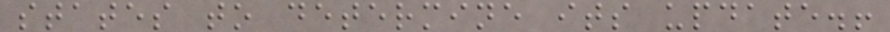states to determine its update.!
